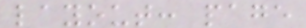layout: page
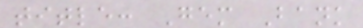title: Gem Bank
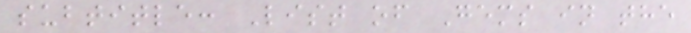subtitle: List of Gems in the
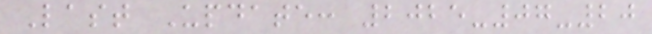Last Update: 2025-07-20
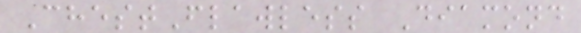ChestFlawless Diamond
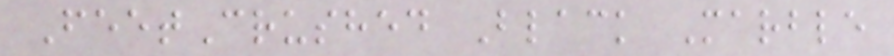FeetCrushed Black Marble
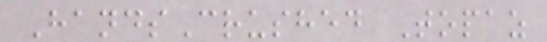HandsCrushed Topaz
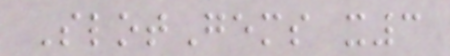SlotGems x3
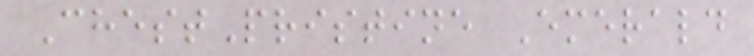ChestPristine Emerald
